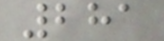281
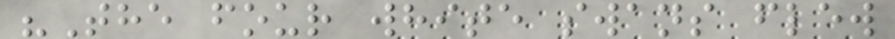"The four white swans flew
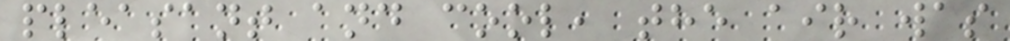pleasant and cool, the air was
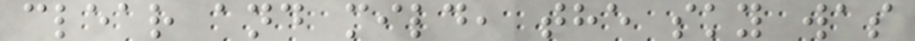clear and mild, the sky was
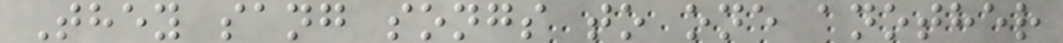They sang songs to one another
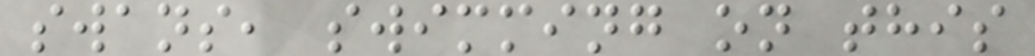swans, swimming on this
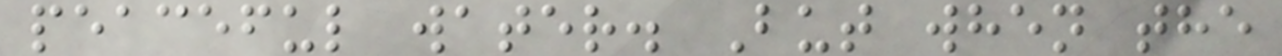peaceful water. But when the
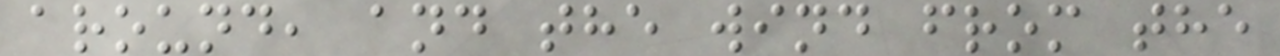around, and the wind from the
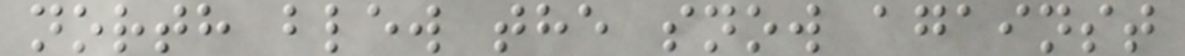north blew the snow against
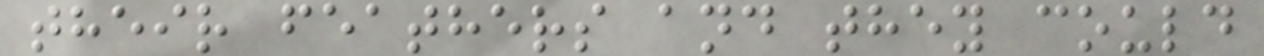their feathers and they could
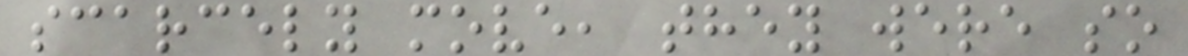scarcely move, they were so
